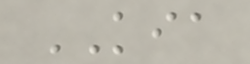KIA
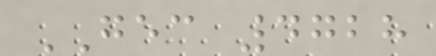GEC 4728
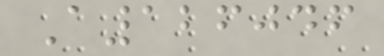A126046
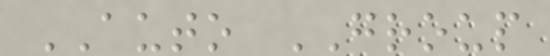AUTO GROUP
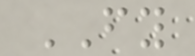FY
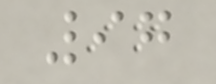97
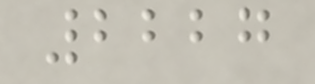2227
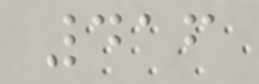416
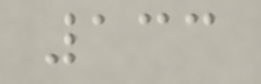133
